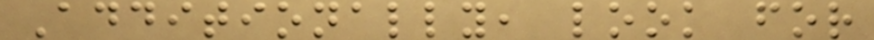Additionally, look for
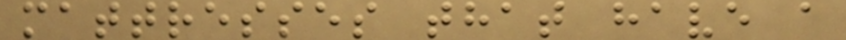mattresses that have a
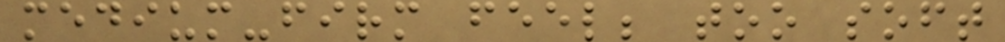medium-firm feel; too soft
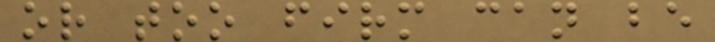or too firm can be
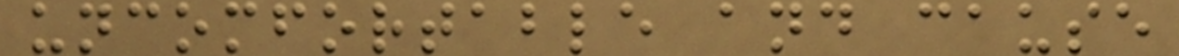uncomfortable and cause
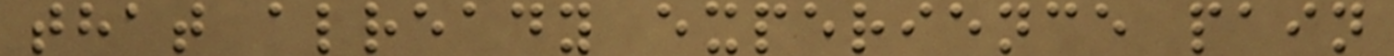that already experience pain
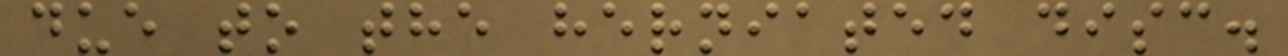due to the herniated disc.
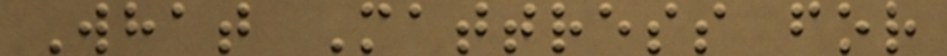What Mattress for
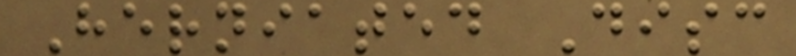Herniated Disc
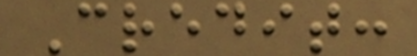Credit:
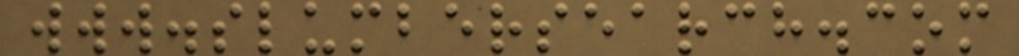www.slumbersearch.com
